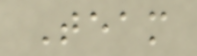Team
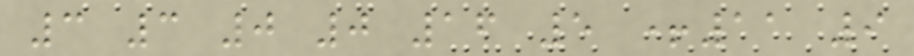3 3 0 0 16 5 +11 9
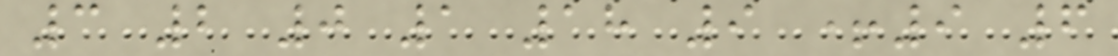3 2 0 1 18 9 +9 6
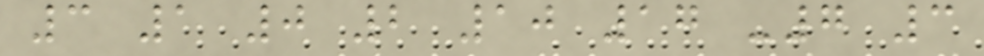3 1 0 2 10 17 -7 3
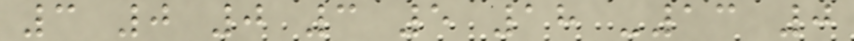3 0 0 3 5 18 -13 0
